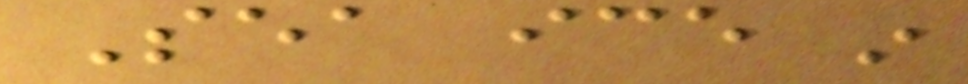Sea ice in
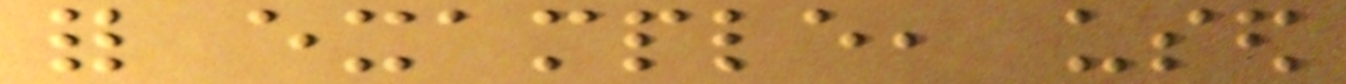for example, used
